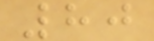80
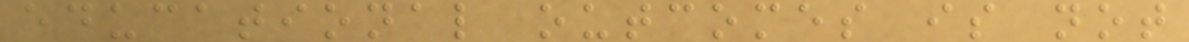educational outcomes is not
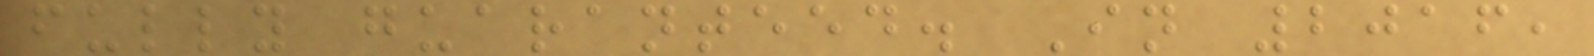fully guaranteed. In 2016,
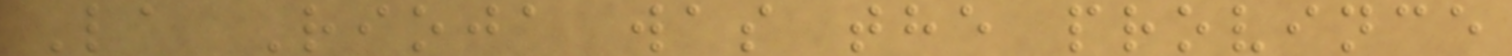La Rioja was the province
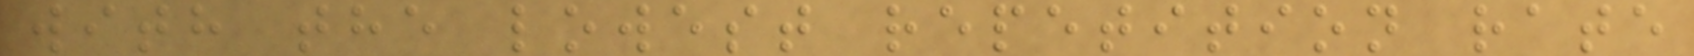with the lowest repetition rate
